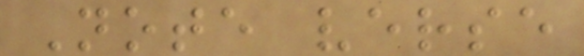Note verse
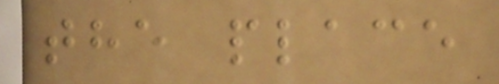the place
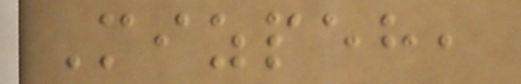Mizpeh,
